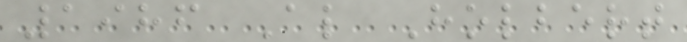1986 Al Holbert
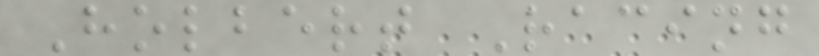Holbert Racing
